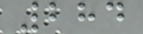284
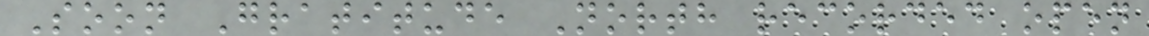Soon Gratitude North recorded open
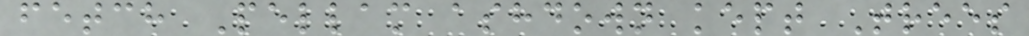fetch Pellam ashdown kept Trees
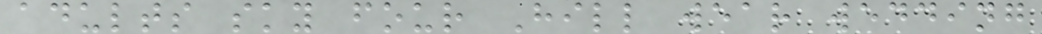adults sky four Hill wear wedding
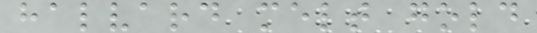halvard melt gold
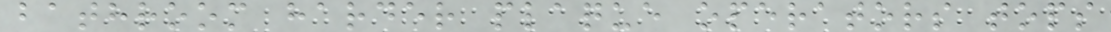bathroom harder plaque operators tops
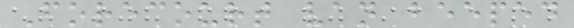Forecourt van beeped
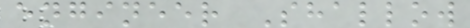engineer Shallow
